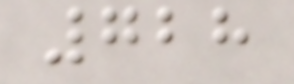728
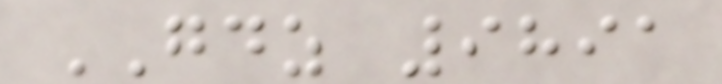GDZ 9891
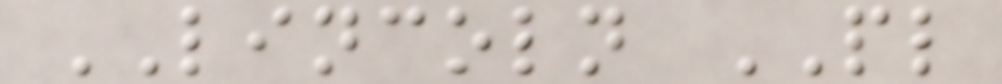LINCOLN PL
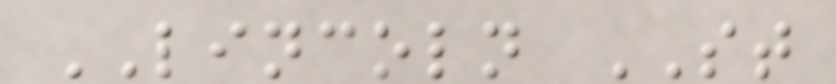LINCOLN ST
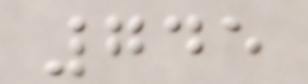745
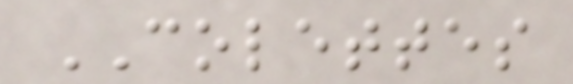COLETTES
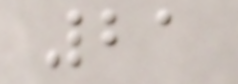21
